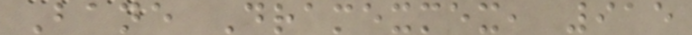Bane Dramexmex, 915
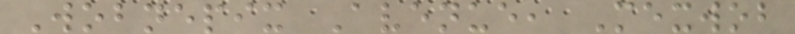Wobnepix Avenue, Mexwob
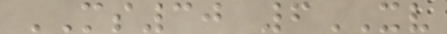MS30 6XV
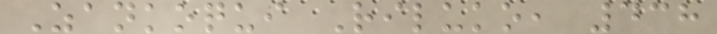Zankoqui Riluko, 438
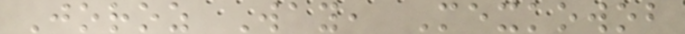Joroz Way, Mexkowob
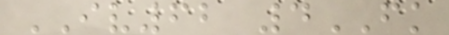IV62 4FK
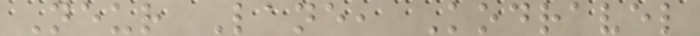Neur Lane, Kodravel
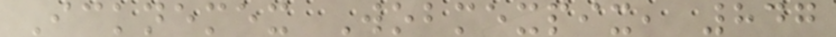Icknemex Wobmexpix, 847
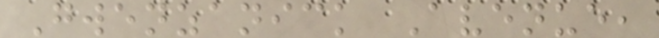Gwenzanick Avenue,
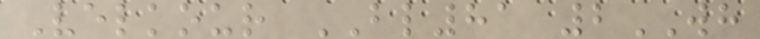Velkour BL81 2WH
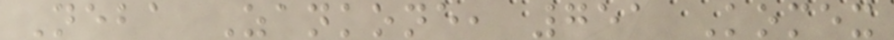Neba Zankone, 751 Komex
